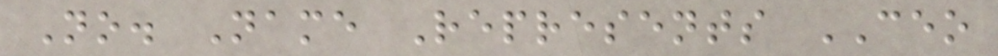No. Name Represents CEO
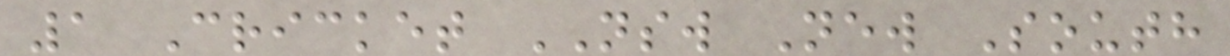1 Cricket NSW New South
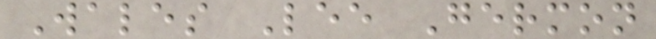Wales Lee Germon
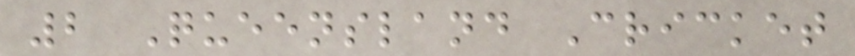2 Queensland Cricket
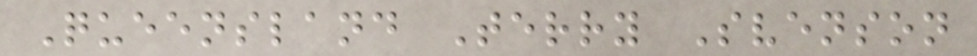Queensland Terry Svenson
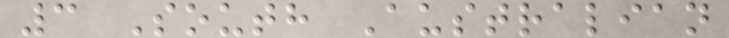3 South Australian
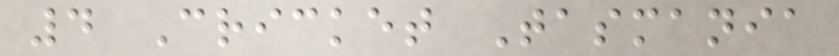4 Cricket Tasmania
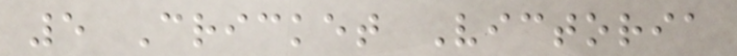5 Cricket Victoria
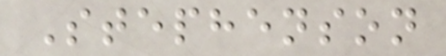Stephenson
